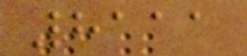8111
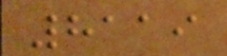8119
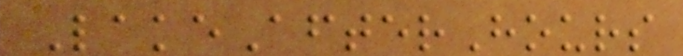LakeAfterHours
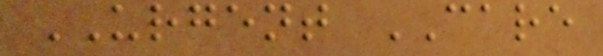URGENT CARE
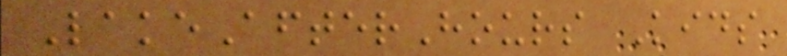LakeAfterHours Kids
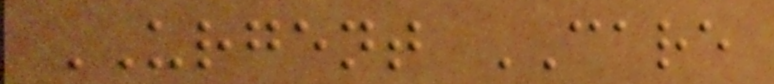URGENT CARE
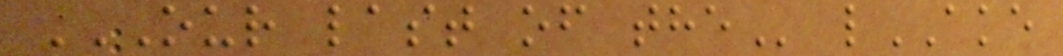OUR LAST OF THE lAKE
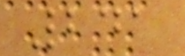241
